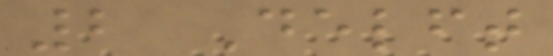2 Delft
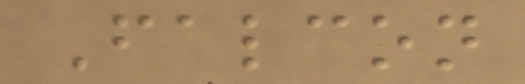Falcon
